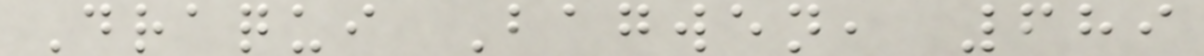Draqui Bagwen, 689
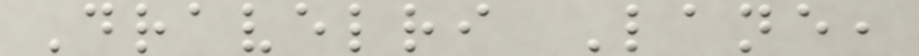Dravelri Lane,
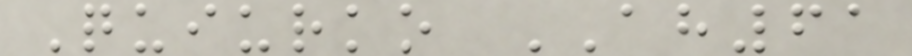Quiurko AH61
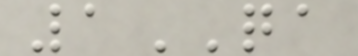1QA
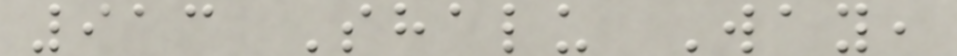913 Shalu Way,
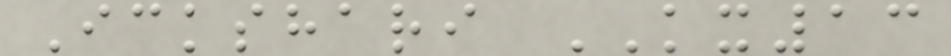Ickshari KX13
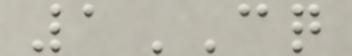1CQ
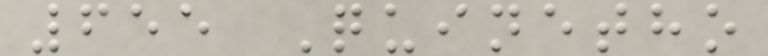655 Quinetho
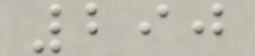290
